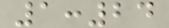1:24
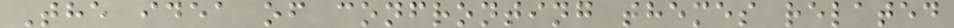The idea of confronting themes related
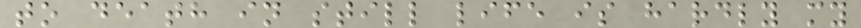to death in still life is hardly my
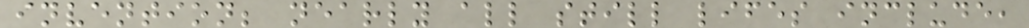invention; nearly all still lifes include,
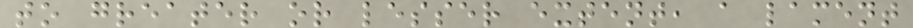to greater or lesser extent, a lament
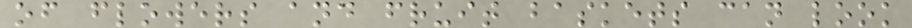of flowers and fruit baskets can look
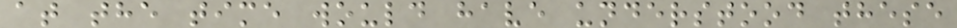at the time would have understood these
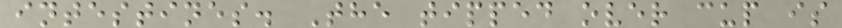intestines. The tipped over cup is
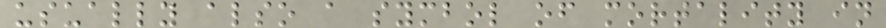usually also a symbol of mortality in
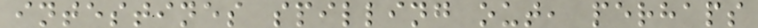intestines spilling out, perhaps
